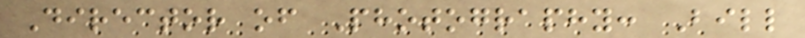Director of Photography: Bill
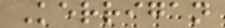Kerrigan
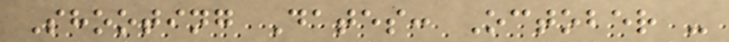Shooting Dates: October -
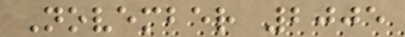November 2005
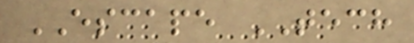ESCAPE TECH
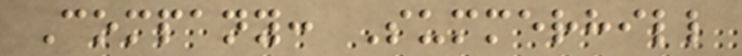Company: Summerhill
